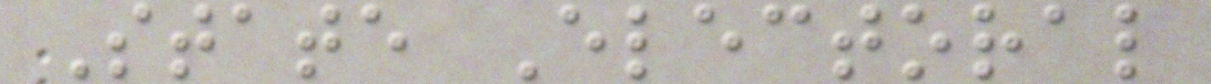State Electoral
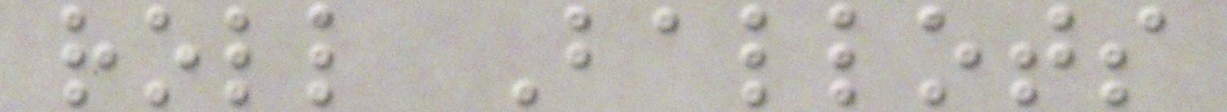roll Ballots
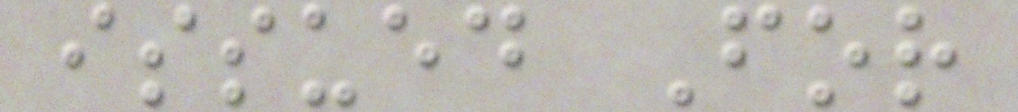issued For
